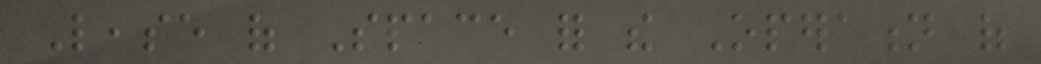Lease of Space for the Operation of
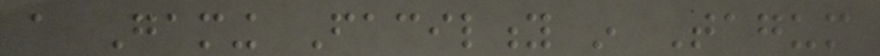a Gaming Facility in Tagum
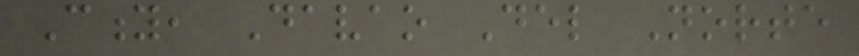City, Davao Del Norte
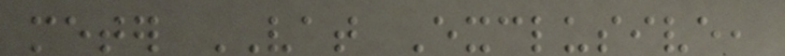meter VAT Exclusive,
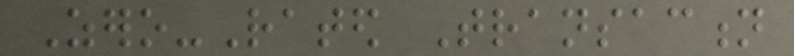Zero-Rated Transaction
